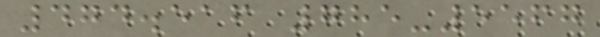474.516 785-5567
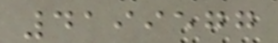4199577
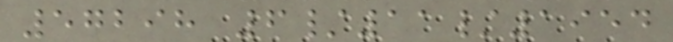57298 6/11/1954
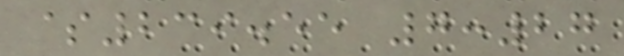$239.55 7:27
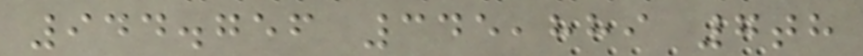944.756 345,889 7th
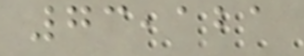73,121
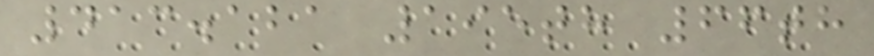413.121 195th 66th
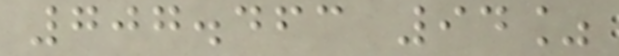707.463 94%
